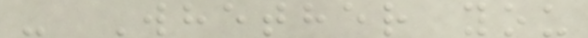- Whether you
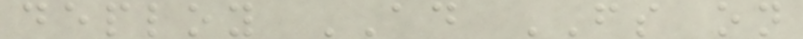deploy AD FS on
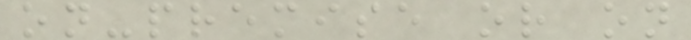on-premise or on
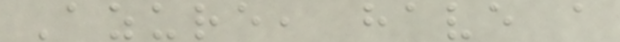Azure, have a
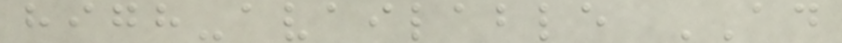high-available AD
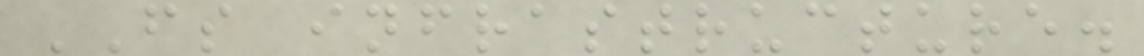FS infrastructure.
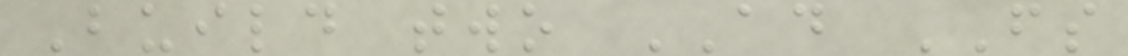Build two AD FS
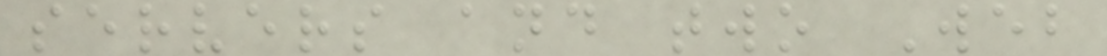servers and two Web
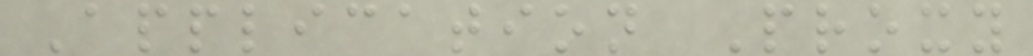Application Proxy
